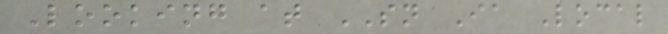Looking at SN Ia Local
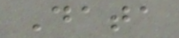Data
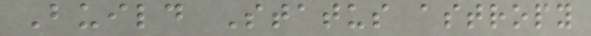Build Status astropy
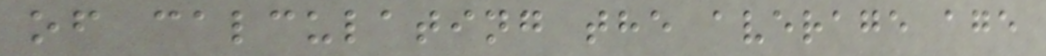of calculating the average age
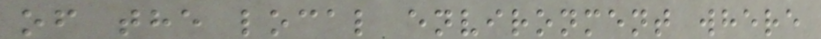of the local environment where
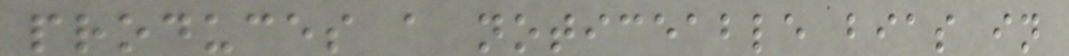produces a noticeable bias in
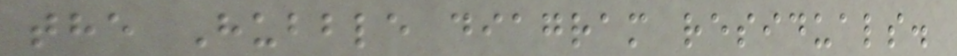the Hubble diagram residuals.
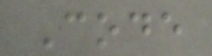Code
